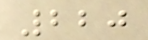220
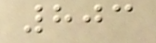803
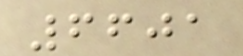6601
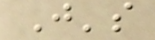J's
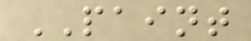PAINT
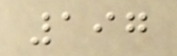197
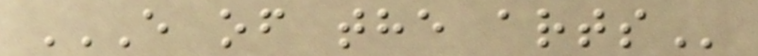E OF THE ARTS
